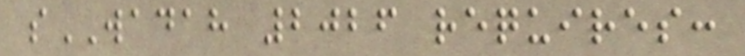sWADAH 2026 requires:
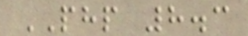PHP 8.3
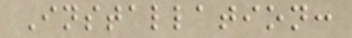Installation:
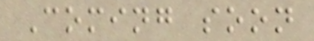Coming soon
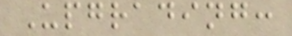Upgrading:
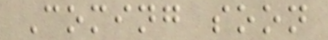Coming soon
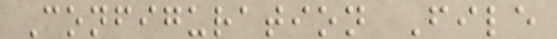Configuration File
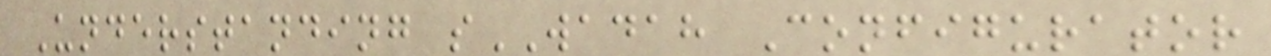Understanding sWADAH Configurator
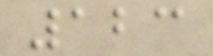123
